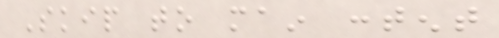Skip to main content
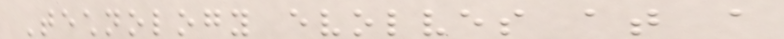Technology evolves at a
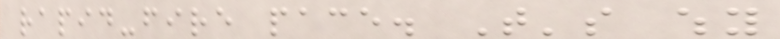rapid-fire pace. That's why
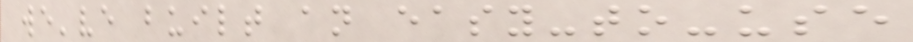we've built an easy-to-use
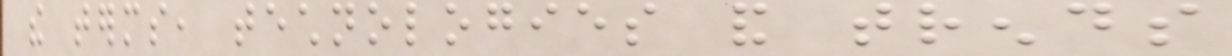the terms, technologies and trends
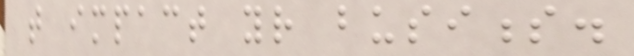that impact your business.
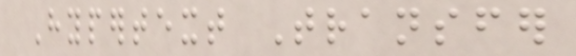Hypertext Transfer
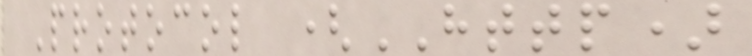Protocol (HTTP)
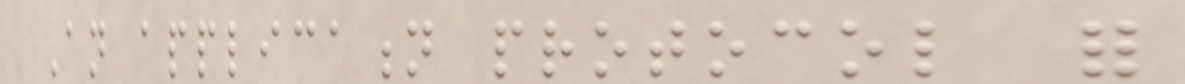An application protocol for
